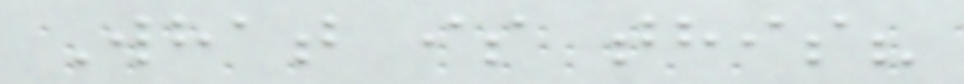What is this?
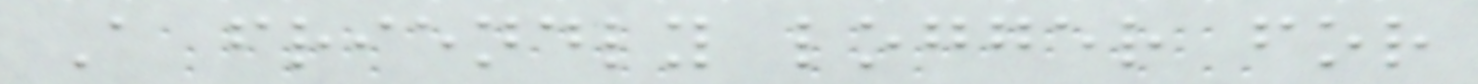A friendly logger for
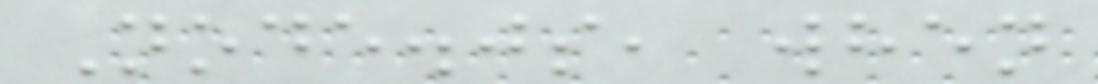Node.js, when
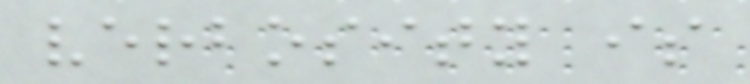verbosity is
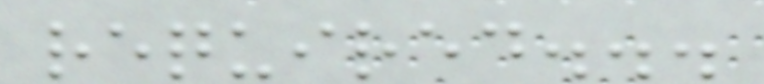required...
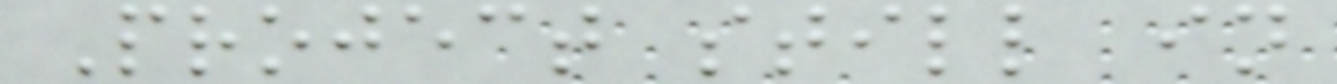Project still in
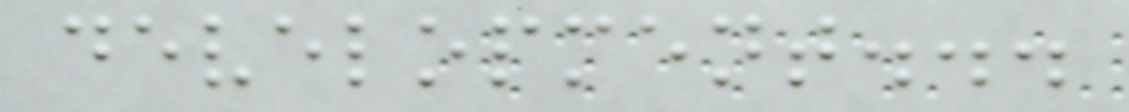development...
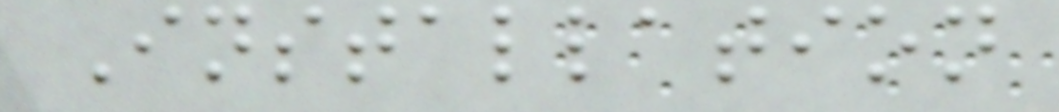Installation
